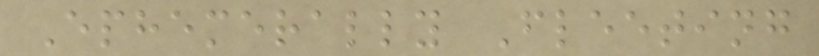Ephemerally Fleeting
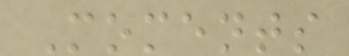Moments
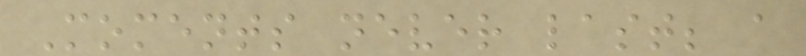Moments never last; a
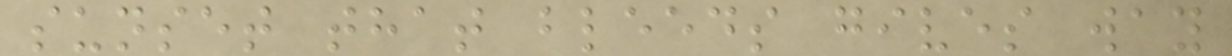sunset that bleeds gives way
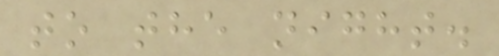to the night.
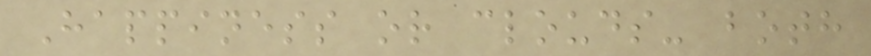Happiness or clouds- both
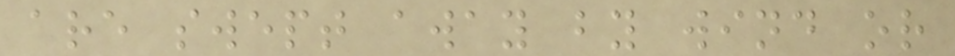are swept away by wind or
